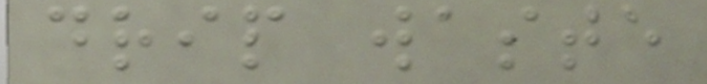drip waste
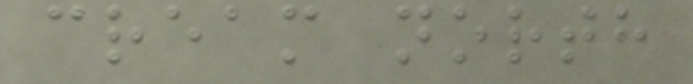cream north
